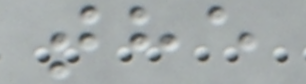the
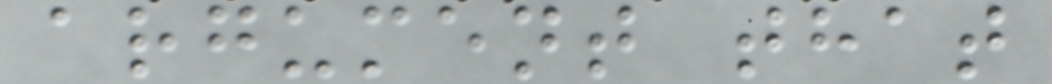argument that
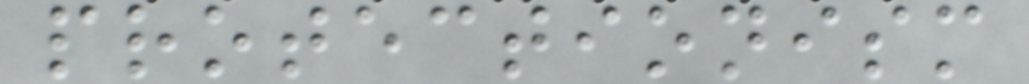protectionism
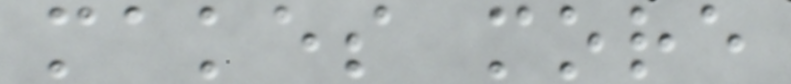makes more
